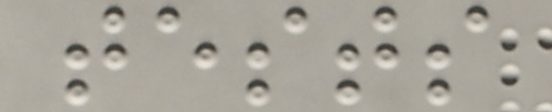tests
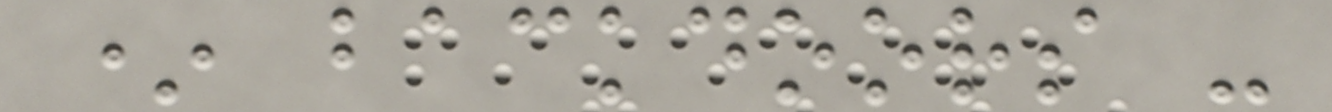* backdoors -
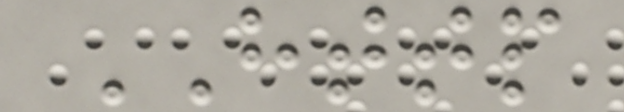HTTP
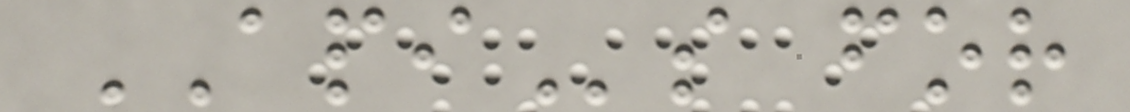APIs for
